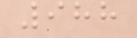988
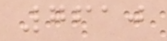7610
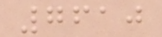7610
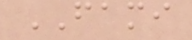FAMI
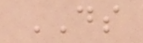DS
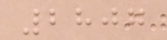2807
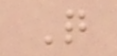Q
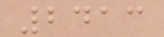2413
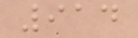914
